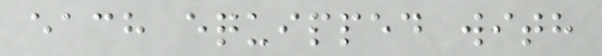each equipped with
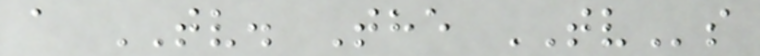a TV. The TVs
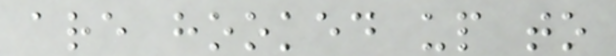are hooked up to
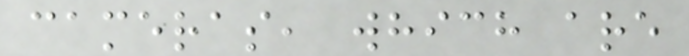cameras, which are
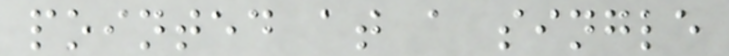pointed at a single
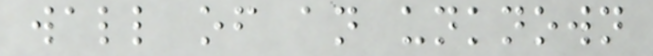wall of an unknown
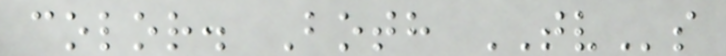color. Both TVs
